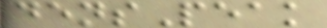densPeak
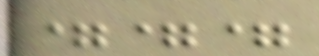===
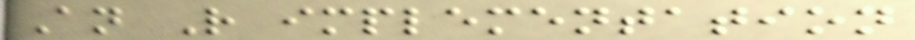An R implementation
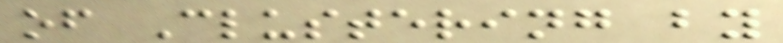of Clustering by
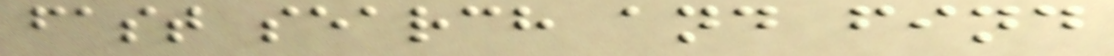fast search and find
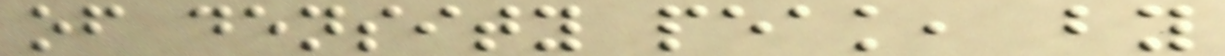of density peak, by
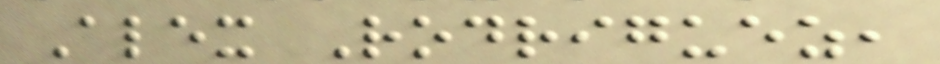Alex Rodriguez,
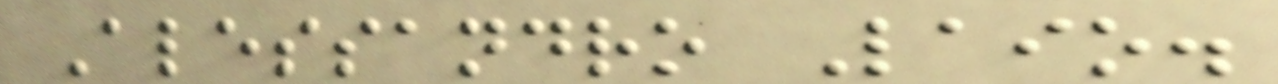Alessandro Laio.
